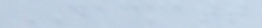DACMATT
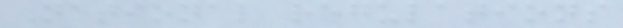National regulations
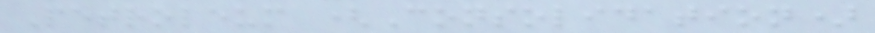Petroleum (Consolidation)
